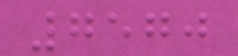7570
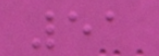51
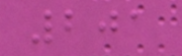201
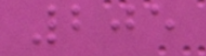205
